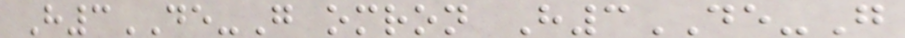H3DE-G omron H3DE-G
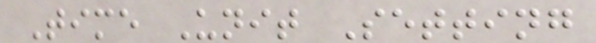Time Unit Setting
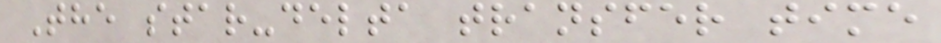The star-delta transfer time
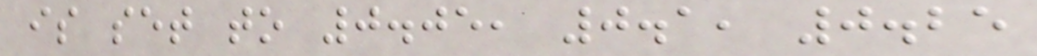is set to 0.05, 0.1, 0.25
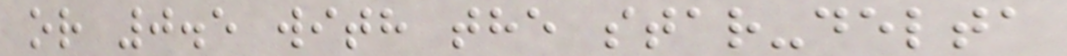or 0.5 with the star-delta
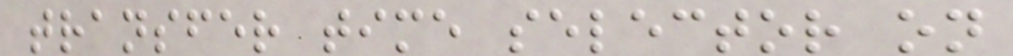transfer time selector on
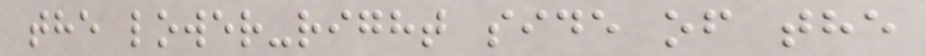the lower-right side of the
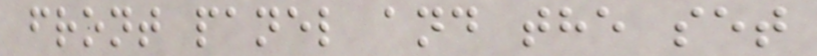front panel and the set
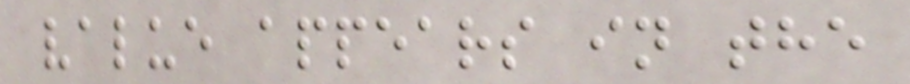value appears in the
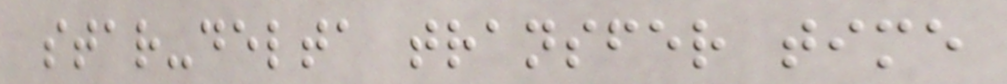star-delta transfer time
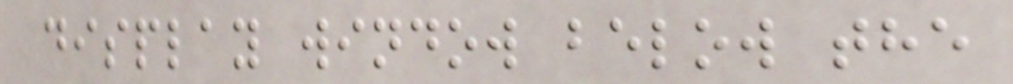display window below the
